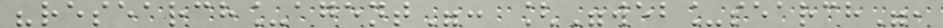"research_agent": ["web_search",
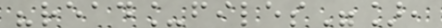"read_files"],
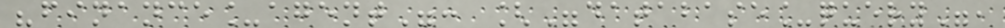"finance_agent": ["database_query",
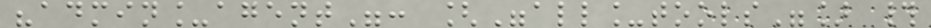"admin_agent": ["all_tools"] #
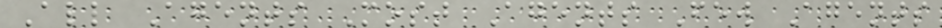All Agents Most Agents Few Agents
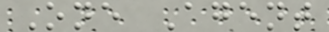One Agent
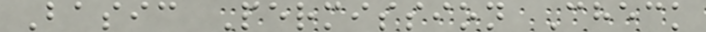Basic Permission Check
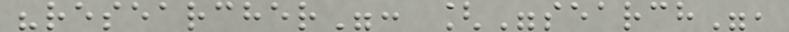"researcher": ["search",
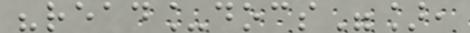"read_docs"],
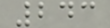243
